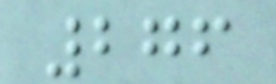276
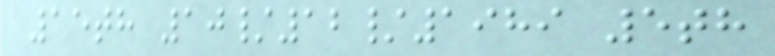15th 10/12/1989 5th
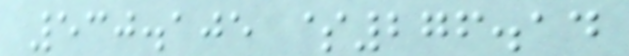530.105 $276.14
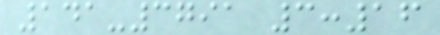141-3791 3:16
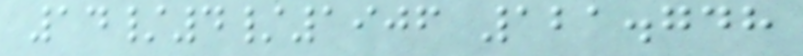14/4/1906 121.748
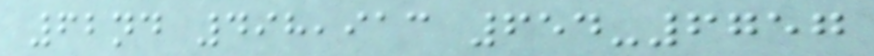62nd 498,913 654-6757
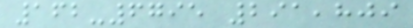162-6795 291,809
